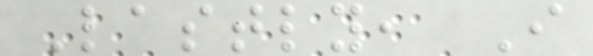Lastly, I
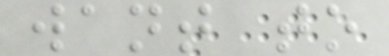want to
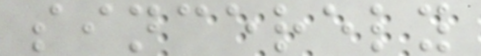sincerely
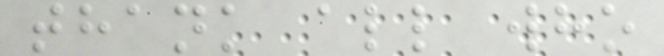thank all who
